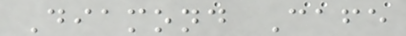Diamond Cafe
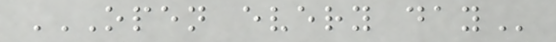OPEN EVERY DAY
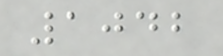1042
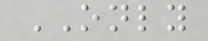ONLY
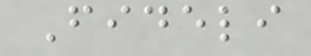Fideli
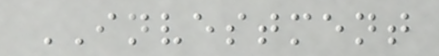INVESTMENT
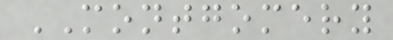MONTGOMERY
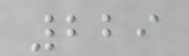229
